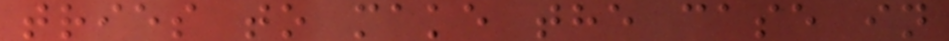tries to make the case in
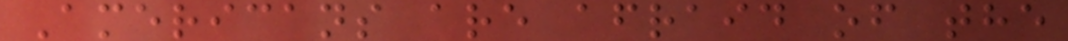Americans are afraid of the
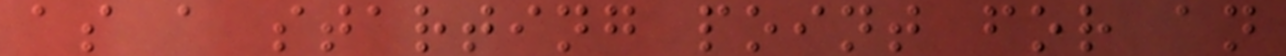as a starting point for an
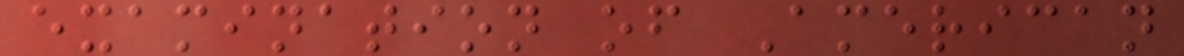examination of American
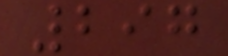297
